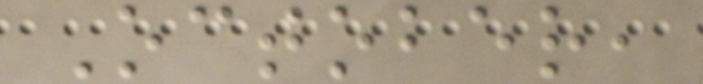October,
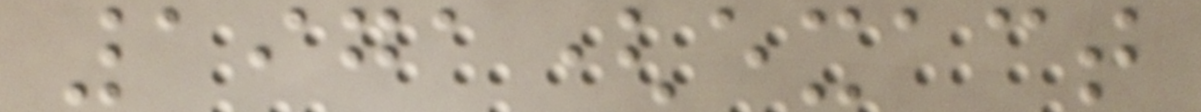1971(exact
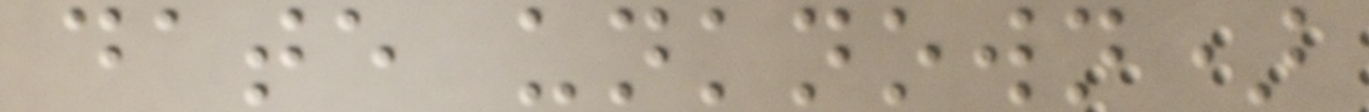date unknown)
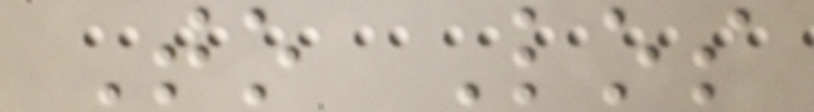To Los
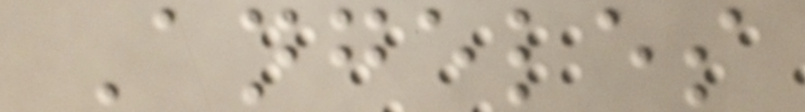Angeles
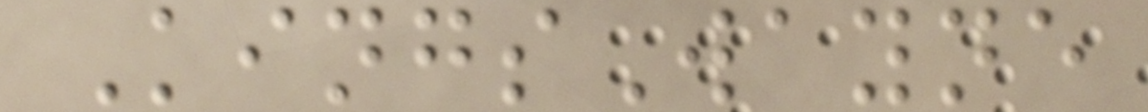KingsWayne
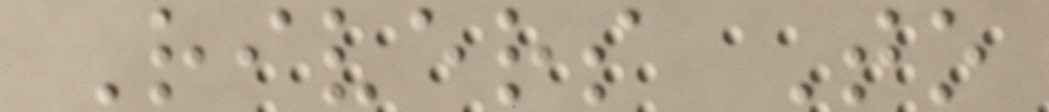Rivers To
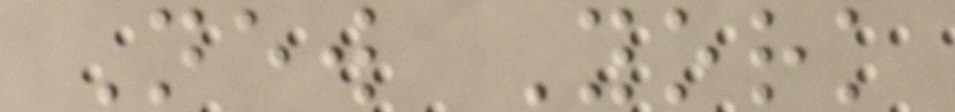New York
